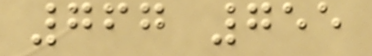767 755
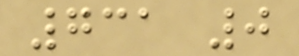731 0
